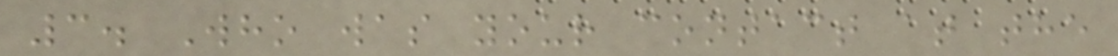3. Who was your contact at the
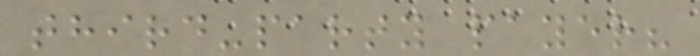third-party payer?
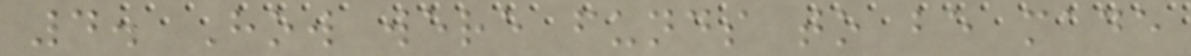4. How were funds to be made
